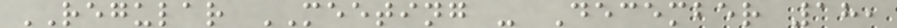REGULAR MEETING - December 18,
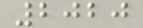2020
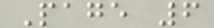Page 6
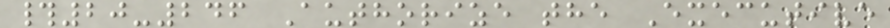#20-246 Authorize the Executive
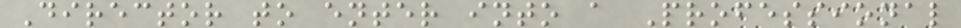Director to enter into a Professional
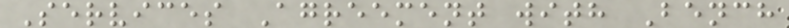Services Agreement with Bench
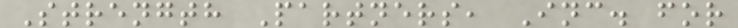Strength Partners, Inc. for
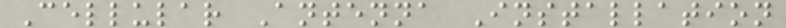Cellular Antenna Installation
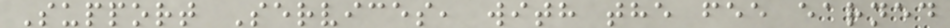Support Services, with the fee earned
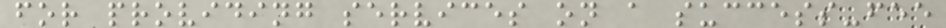for providing services on a success-fee
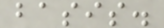basis.
